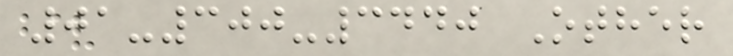01-300-3440 Other
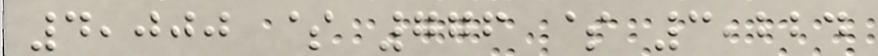4,000 $ 776 $ 3,224
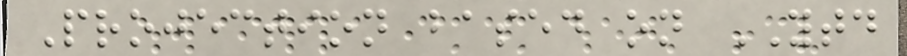Projection based on YTD
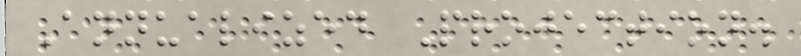Annualized Projection.
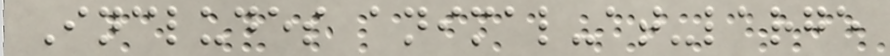Includes animal-at-large
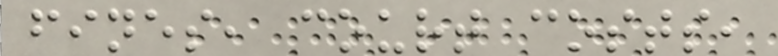fines, court costs,
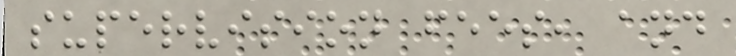supervision fees, and
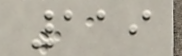119
